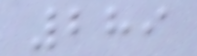289
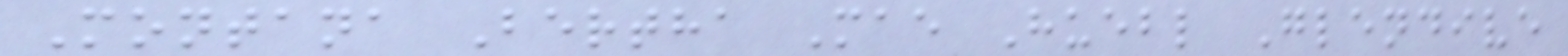Montana Bertha Mae Huebl Glendive
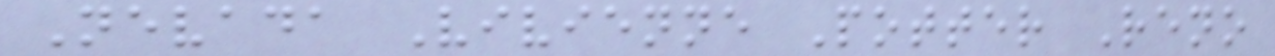Nevada Vivienne Potter Reno
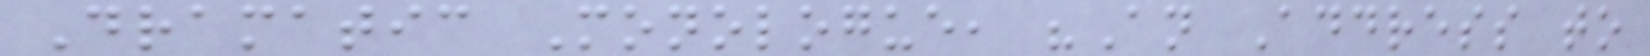Dramatic Monologue, "An Address to
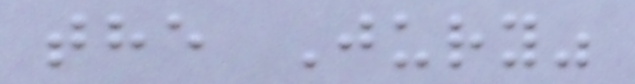the Jury"
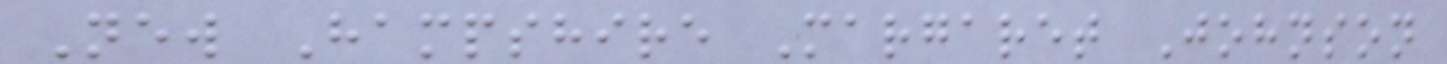New Hampshire Margaret Johnson
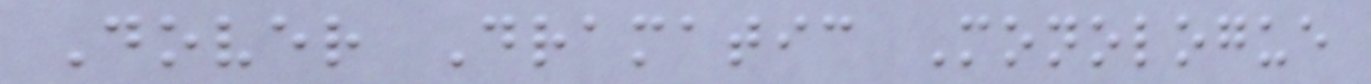Dover Dramatic Monologue
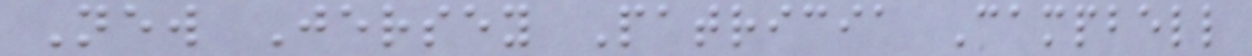New Jersey Patricia Campbell
